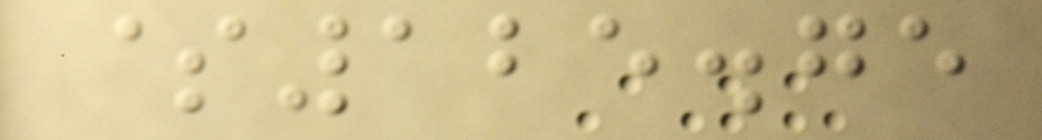$125.75
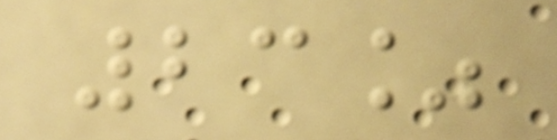23%
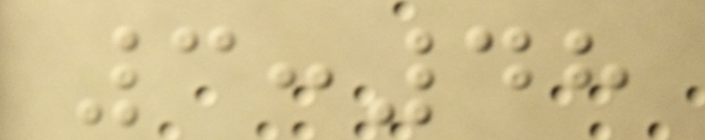3:48
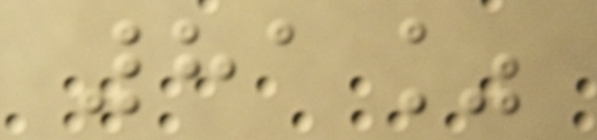81%
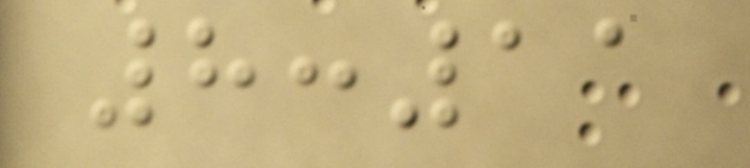8:11
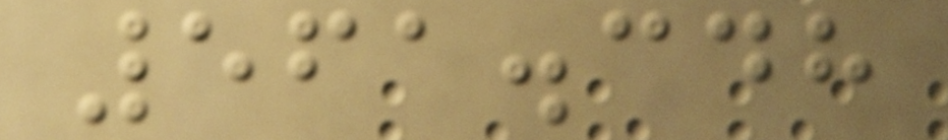561.348
